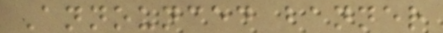Announced banner
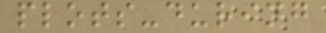plots-during
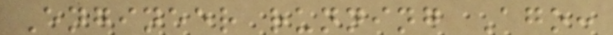Engineer running Ago:
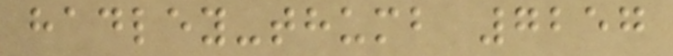hadley-thumb 7257
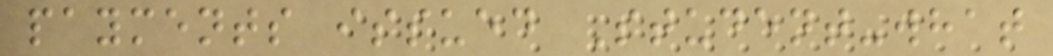payments issued Student-what
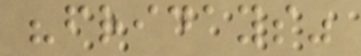"fridays"
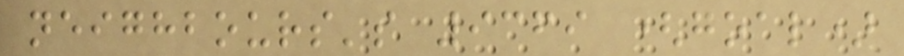neighbours's 9369 (goal)
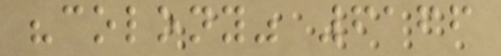"colony" 6166
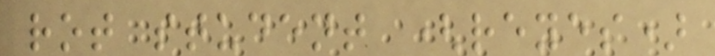rot student (reyes)
